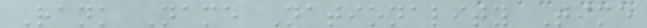Rank Name Nationality Time
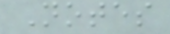Notes
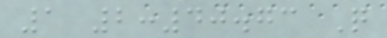1 2:40.73 Q
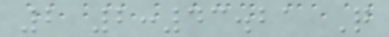2 2:43.21 Q
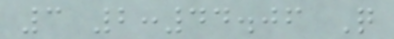3 2:44.06 Q
